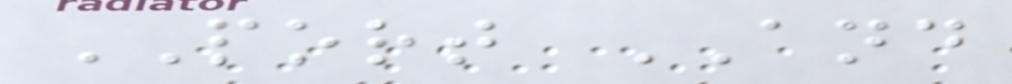PORT AND
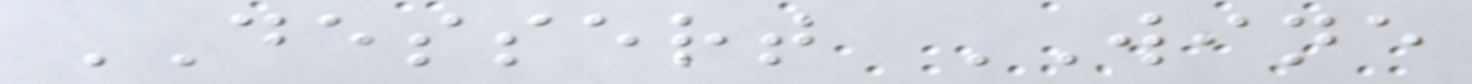DESSERT WINE
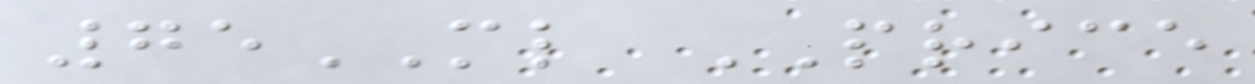75ML PRICE
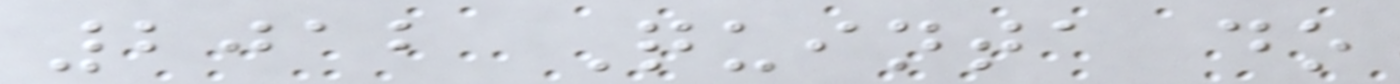2012 Quinta do
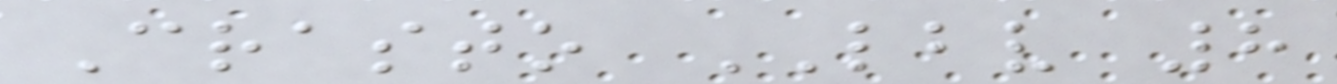Crasto LBV 8
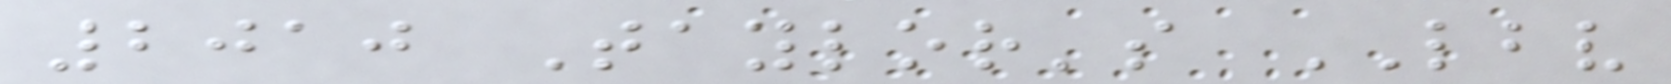2010 Taylor's LBV
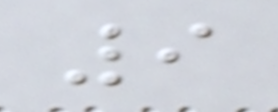9
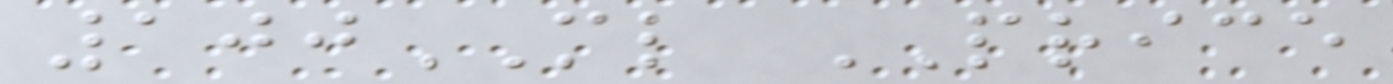100ML PRICE
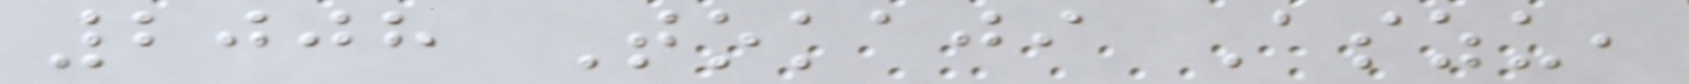2008 Tokaji Aszu,
